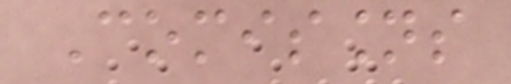Comissions
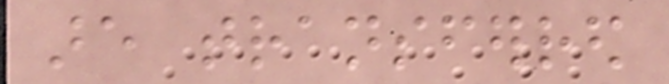are transferred
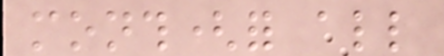month(for all
